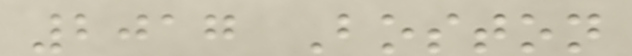2017 Boston
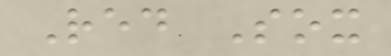Red Sox
